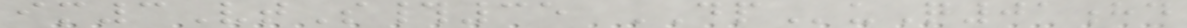im3VtS#35 DPuQ01hd
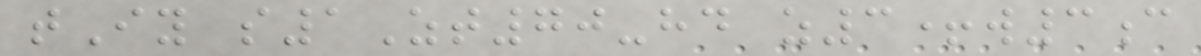tIy s1Zt70-hd z3+w3c
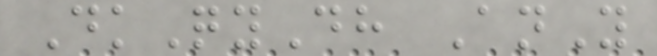DkQyDh AnY
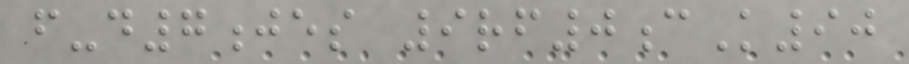f-d7jes 9rf0cK90
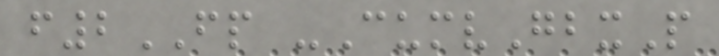f2FP -CumvGbxP
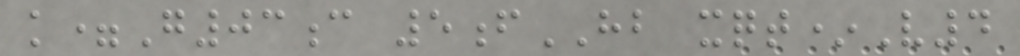k=G03c 5fHB xqt*V4
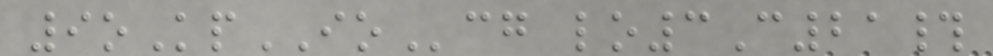9oKpIOcg lo3C21#
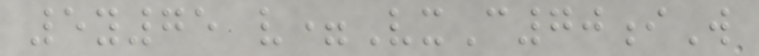5y75 v=VxC70iW
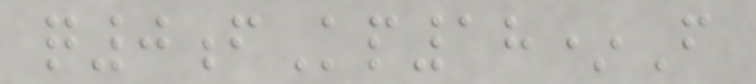q0fKp18*F
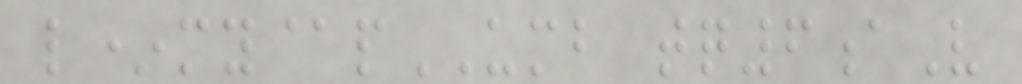l*my@pUMB tq6aV
